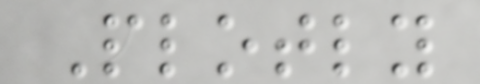Plotly
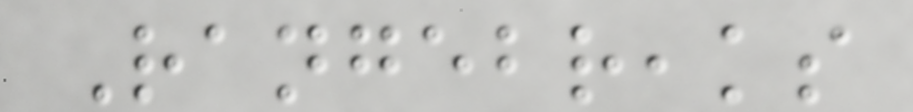Rangebreaks
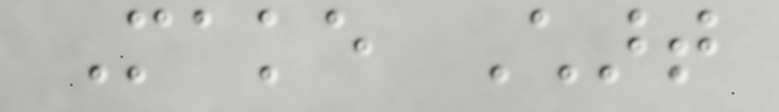Make Chart
